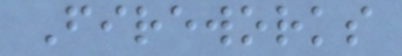Fireworks
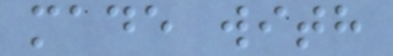made with
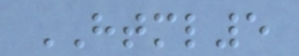HTML5
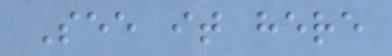See it here
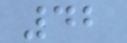42
